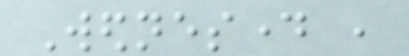Wednesday ,
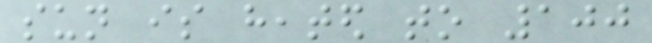sun is heated to 100
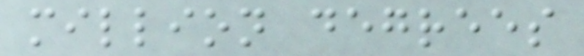million degrees
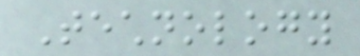Technology
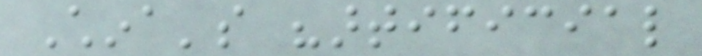China's "artificial
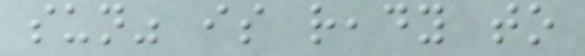sun" is ready to
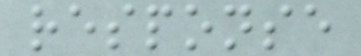response
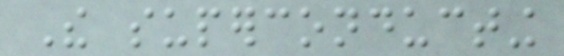The superconducting
